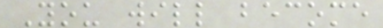You will become
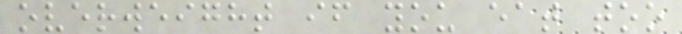overweight if you eat too
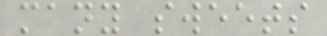many sweets
